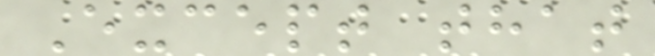Except that
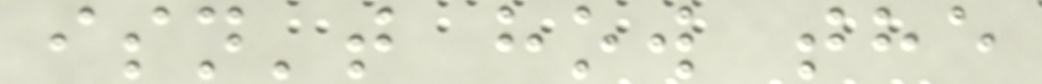isn't how the
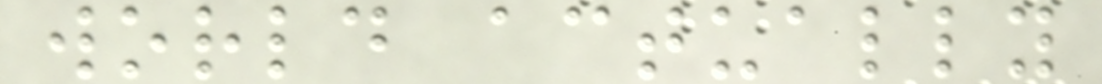world actually
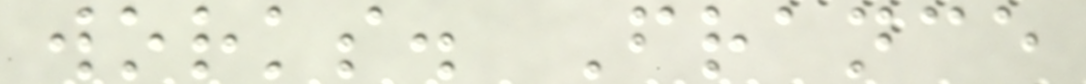works. France
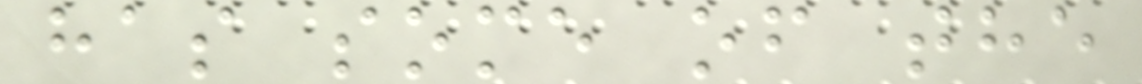has some of the
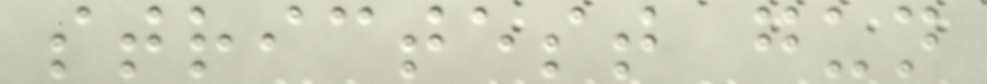strictest gun
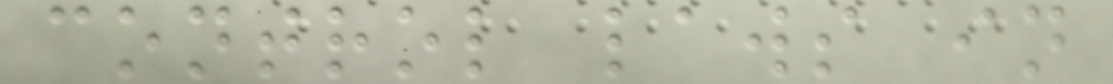control laws in
